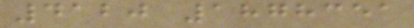4120 1878351
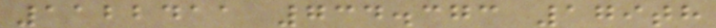1122411 734.373 179th
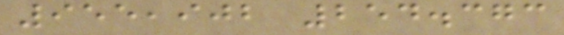955,902 254.373
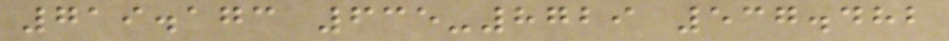719.173 635-8729 537.482
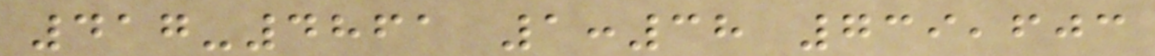417-4861 1:38 739,603
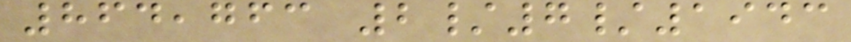864,763 2/7/1943
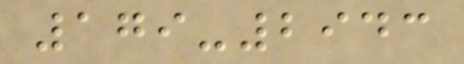179-2943
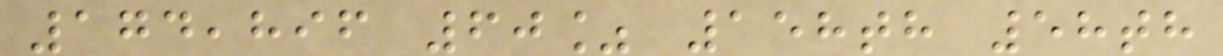174,896 60% 158th 58th
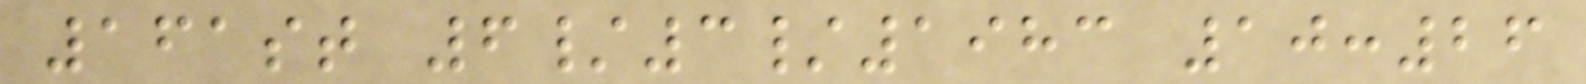161st 6/3/1983 10:26
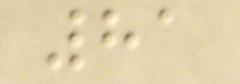81
